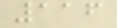116
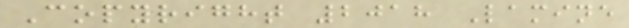Copyright 2018 Lamine
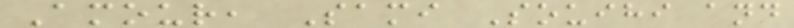Amour, Sami Souihi and
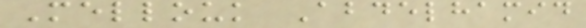Mellouk Abdelhamid
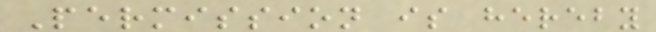Permission is hereby
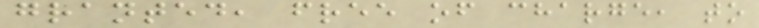granted, free of charge, to
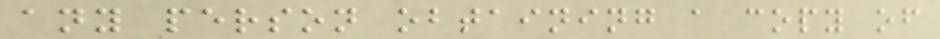any person obtaining a copy of
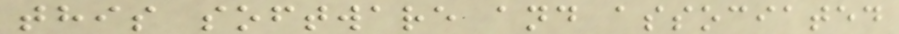this software and associated
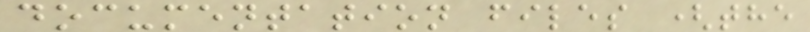documentation files (the
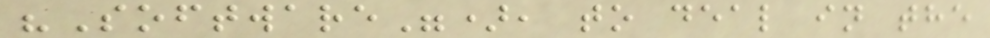"Software"), to deal in the
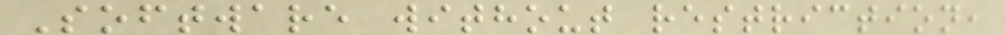Software without restriction,
